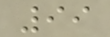99
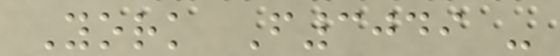York F3049 -
